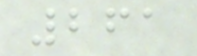261
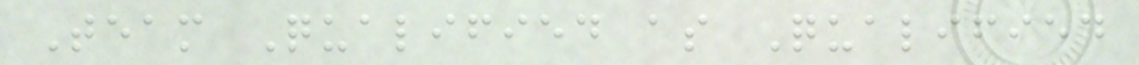Team Qualified as Qualified
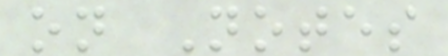on Notes
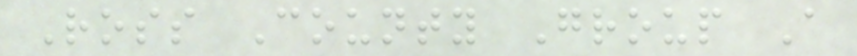Ross County Group A
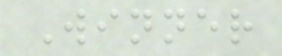Winner
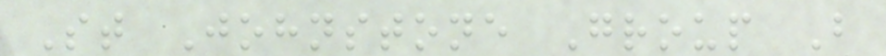St Johnstone Group B
